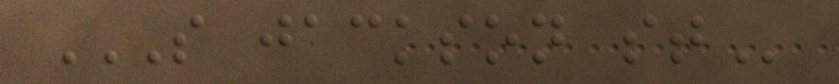S JACKSON ST
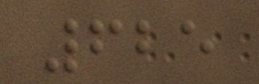625
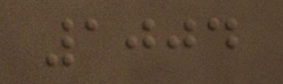1004
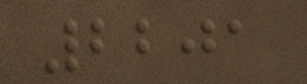2201
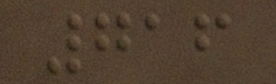716
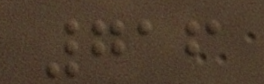716
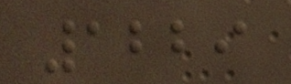1229
